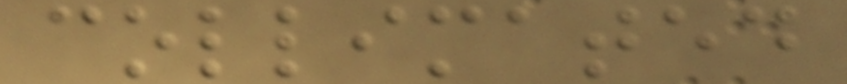collimated
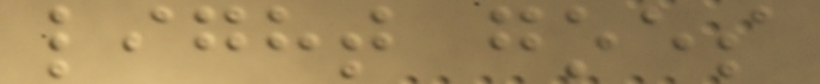light goes
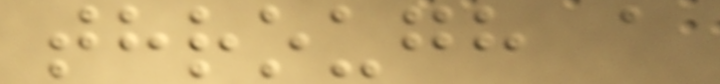through a
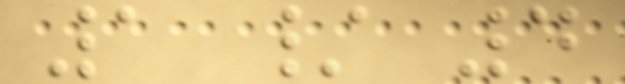1 / 4
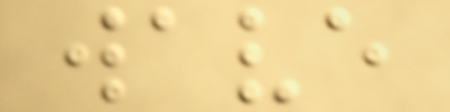wave
